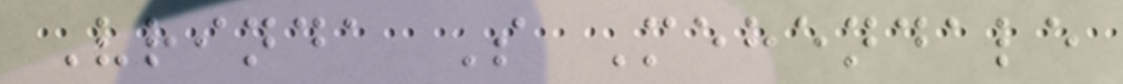Vrinda S Mehendale
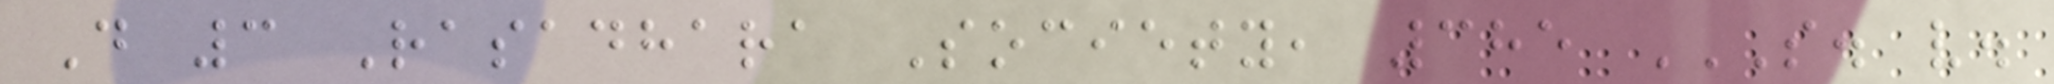D 3 Rasadhara Society, 385 S. V.
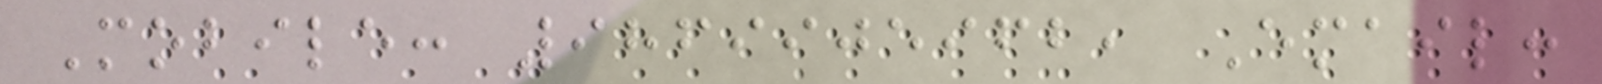Mobile: 9869905962, Email:
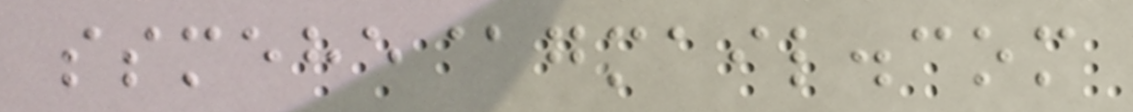ssmehe@gmail.com
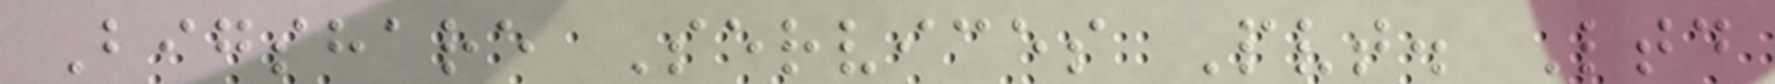Bigshare Services Pvt. Ltd
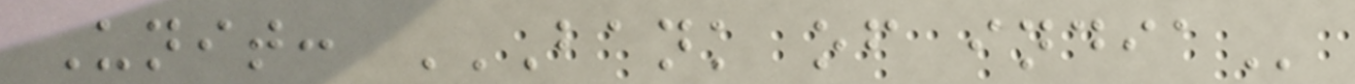Unit: BANK OF INDIA
